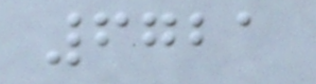6721
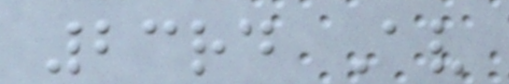23rd Av
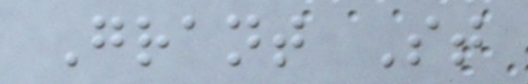Grant St
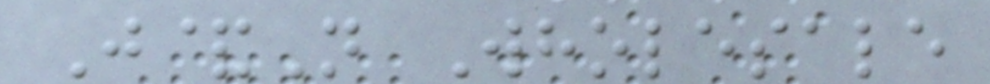J&N Wholesale
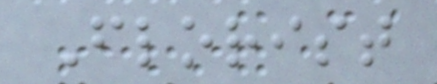Florist
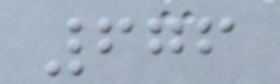676
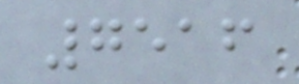7516
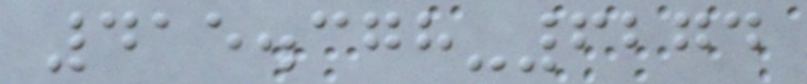415.378-6274
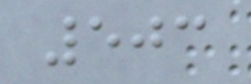503
